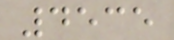4535
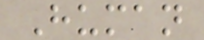Human
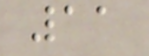11
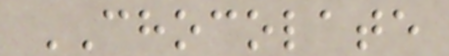CHOCOLATE
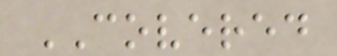COVERED
